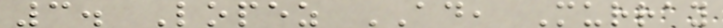3. Lopez AD, Murray
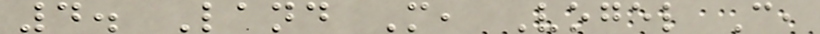4. Land M, Vogel C,
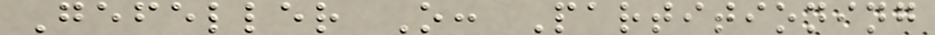Gefeller O: Partitioning
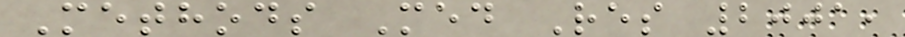Methods Med Res 2001,
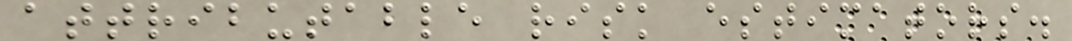attributable risk estimators.
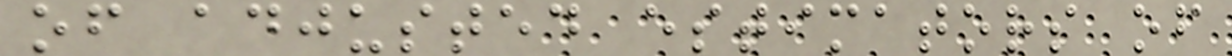of adjusted estimators of
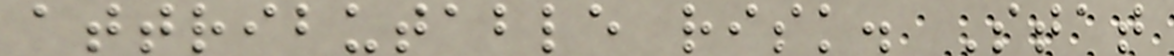attributable risk. Stat
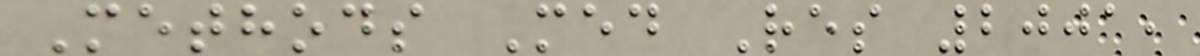Methods Med Res 2001,
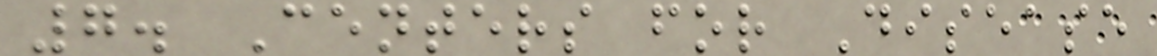7. Centers for Disease
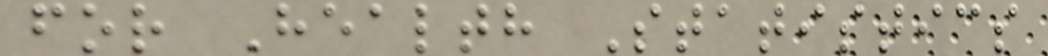for Health Statistics
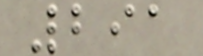291
